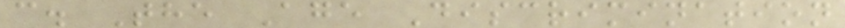c. The Age Discrimination
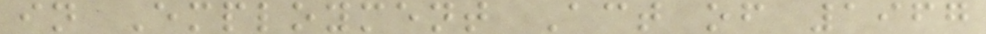in Employment Act of 1967
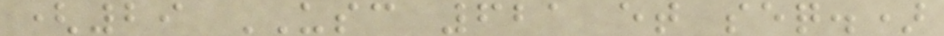(29 USC 621 et seq.)
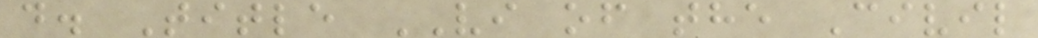d. Title VI of the Civil
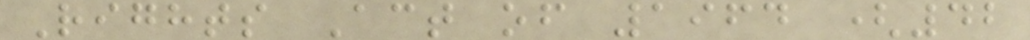Rights Act of 1964 (42
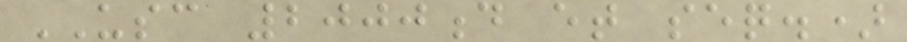USC 2000d et seq.)
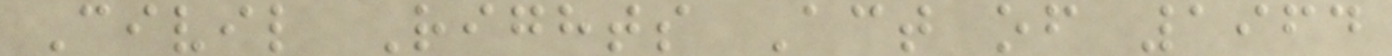Civil Rights Act of 1964
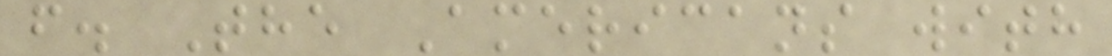f. The Americans with
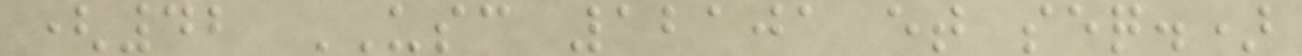(42 USC 12101 et seq.)
